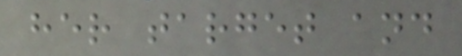her target and
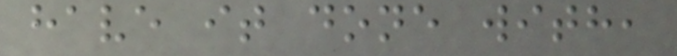have it done with,
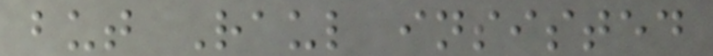but Raul insisted
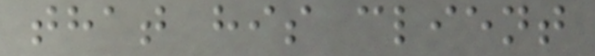that his client
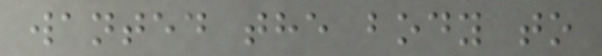wanted the body to
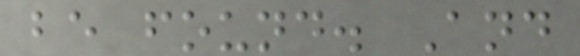be found. And
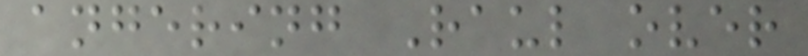angering Raul over
